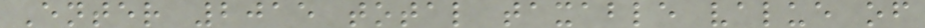Enter 2015 total taxable value of
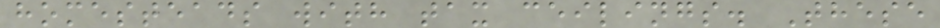homesteads with tax ceilings. These
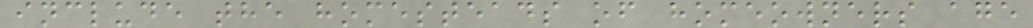include the homesteads of homeowners age
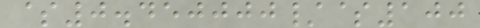$0.450000/$100
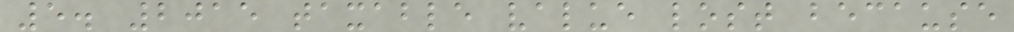5. 2015 taxable value lost because
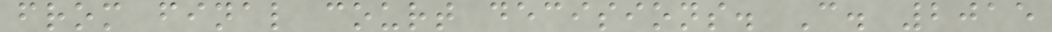from final court decisions. C. 2015
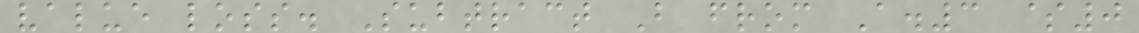value loss. Subtract B from A.3 $0
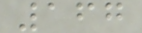167
